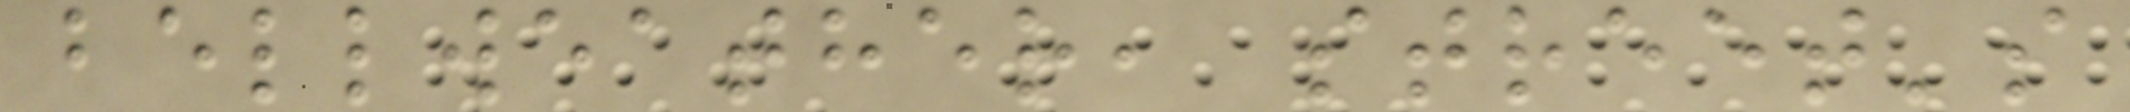bellweather, street's
